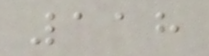118
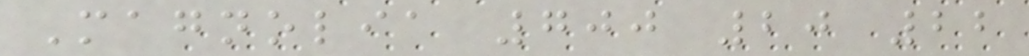Magnolia 700 20 22
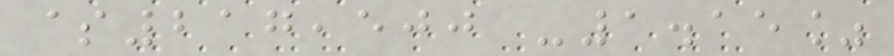$217,500 -1.15%
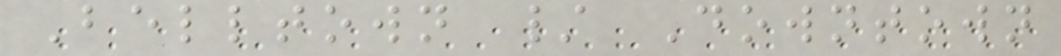Belltown / Downtown
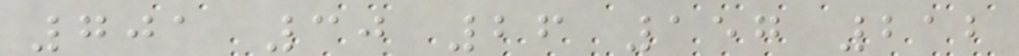701 30 26 157 212
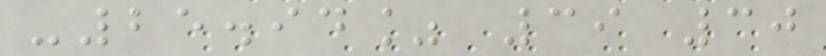-25.94% 39 30
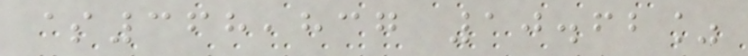$368,837 10.62%
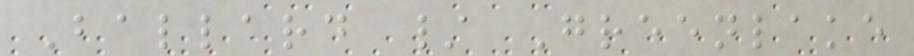Ballard / Greenlake
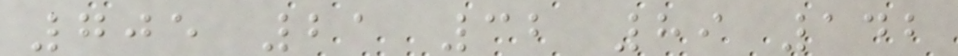705 21 32 89 142
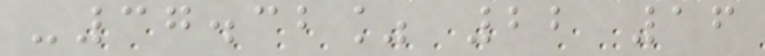-37.32% 22 16
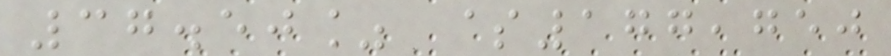37.50% $177,750
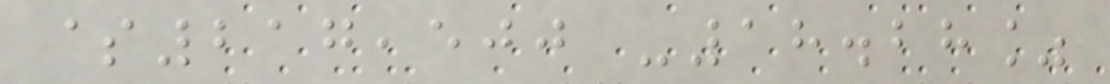$217,500 -18.28%
